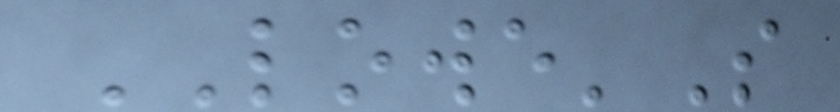LOWE'S
